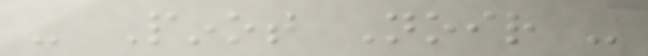- Pinot Noir -
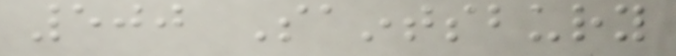500 Saintsbury
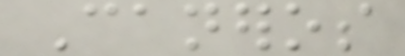Caneros
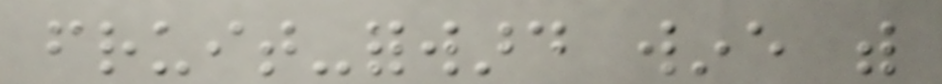fruit-forward wine with
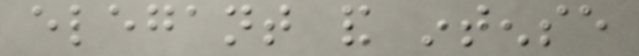elegant and intense
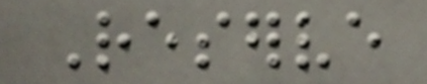Reserve
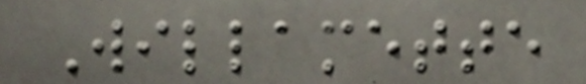Willamette
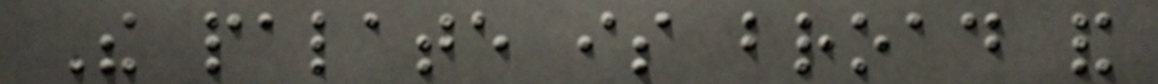The palate is broad and
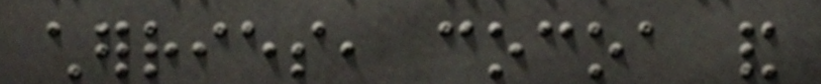cherries, cocoa and
